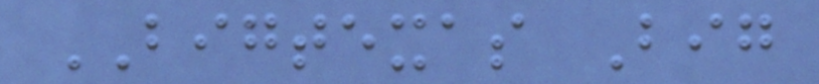BIGTEXAS Big
